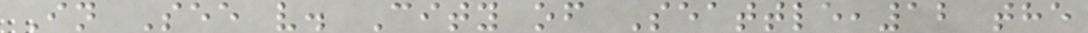In See v. City of Seattle,12 the
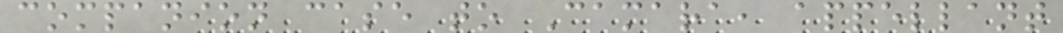companion case to Camara, appellant
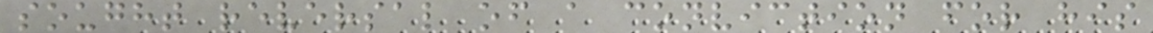sought reversal of a conviction for his
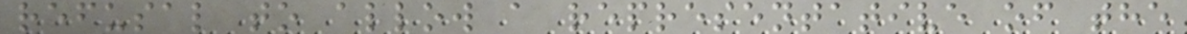refusal to allow a representative of the
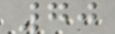70
